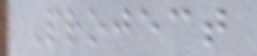Project
